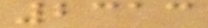2313
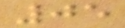05
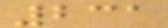231
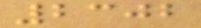2302
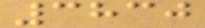3830
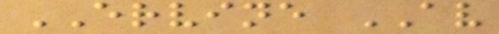ERVINE AV
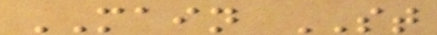MAIN ST
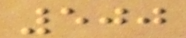500
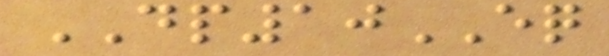DP10EQ
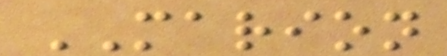MARION
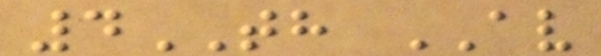4TH AV
